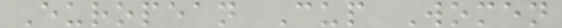European Cup Women
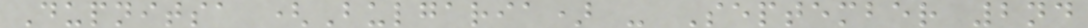Dupnitsa (Bulgaria) - September 2nd
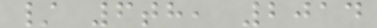/ 6th, 2014
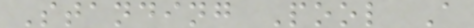Standing Pool A
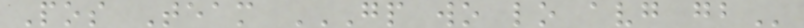Pos Team GP WO LO AVG GB
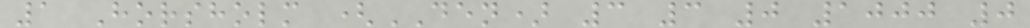1 Horsholm (DEN) 3 3 0 1000 0
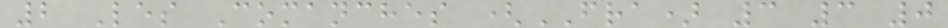2 Les Comanches (FRA) 3 3 0
